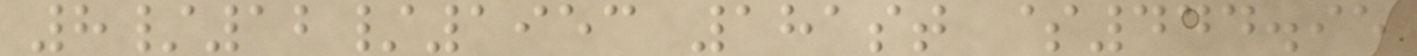8/12/1953 181st $444.95
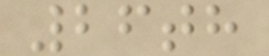26th
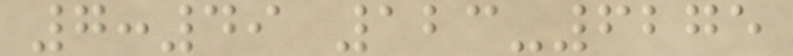7:49 123-6275
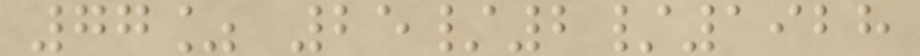77% 25/2/1928
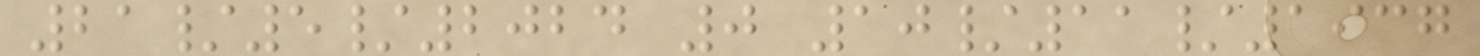21/5/2024 0 10/11/1937
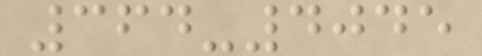364-4045
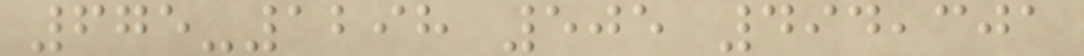675-1298 505 494,301
